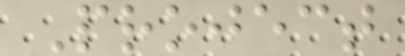Project
